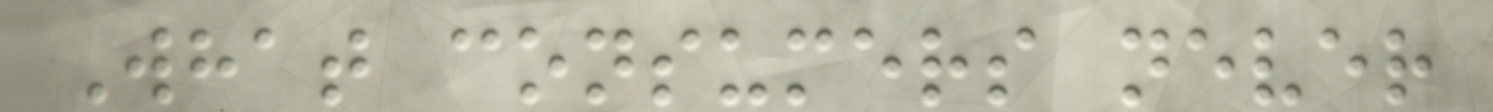What consumers never
